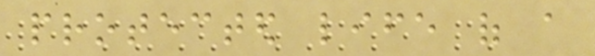protected life of a
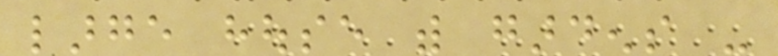large house with gardens -
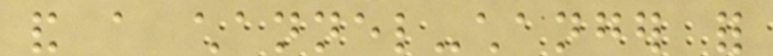and a channel-changer for
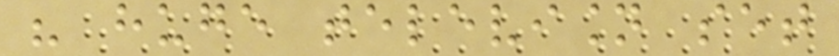his huge television set
